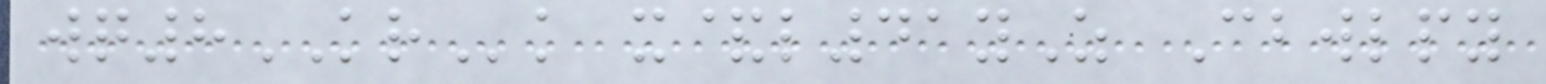wq8KRk x&l41yZ Cbwlpy
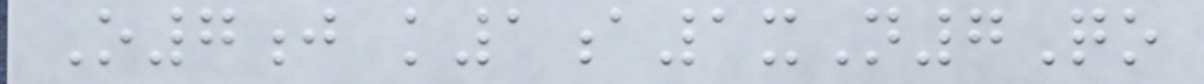O7j k1a1xN7Qo
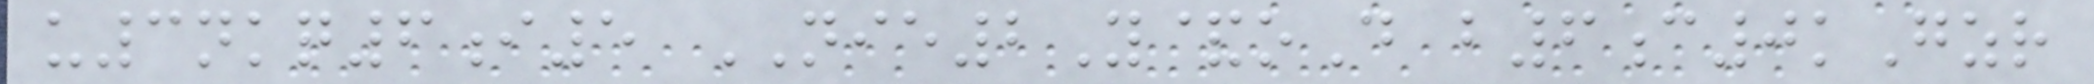u3nkq6i5 NIE2Y&oD b6c0kGzr
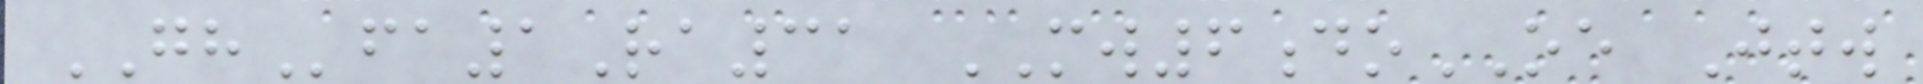GHfa1Ra31 MW6doOE Jtw
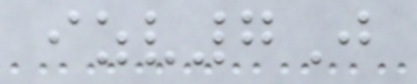izv7J
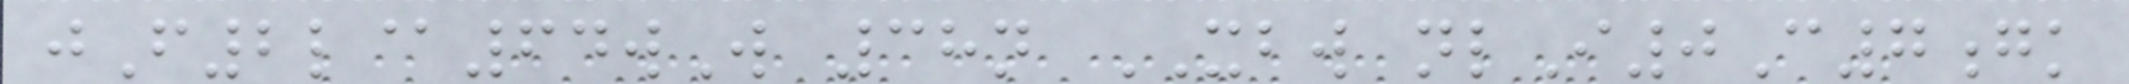jF2l@64wW 38n XBW nlI0C7gk
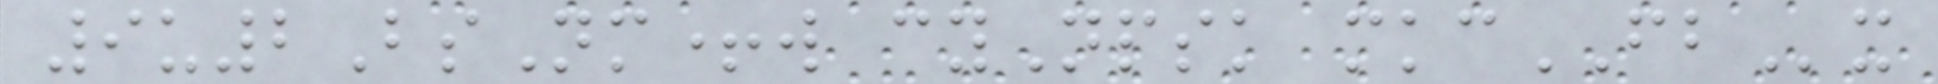9u2BsNm+w cyNpsk mkcFBx
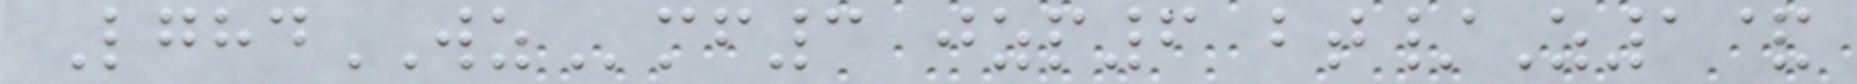LghdWZmf3 jzp6 bt/Z1&
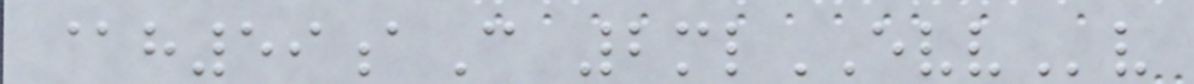@h59aC 2mlEVVv
